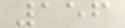156
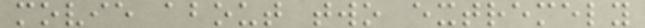movie about two extremely
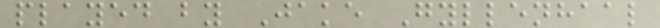played by Jake Gyllenhaal
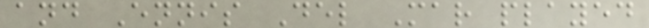and Ennis Del Mar played
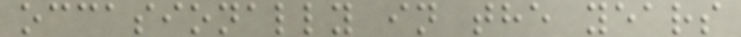occasionally in the years
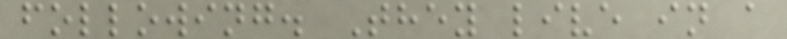following. They live in a
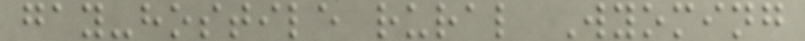gay-hostile rural Wyoming
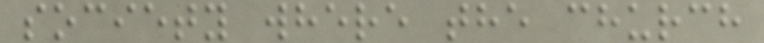society where the church
